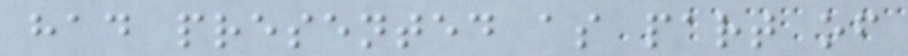had presented as part of
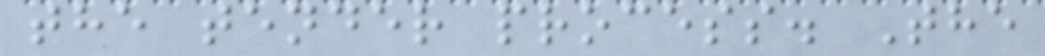the tender process. The
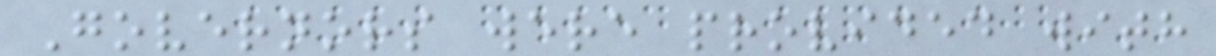Governors were provided with
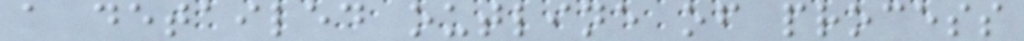a detailed outline of process
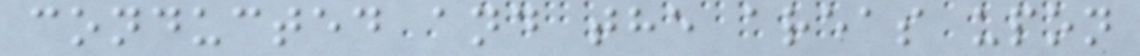conducted and the areas upon
